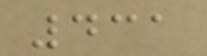431
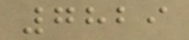7829
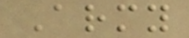Army
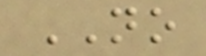NO
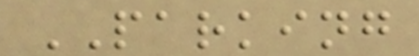PARKING
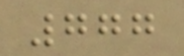777
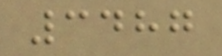3487
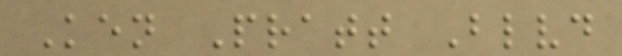Ken Pratt Blvd
